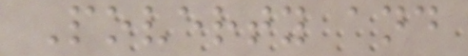Poverty and
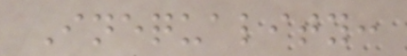Inequality:
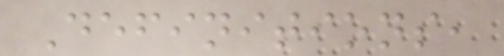Definitions,
